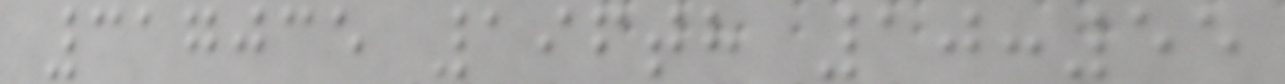317035 196th 10:55
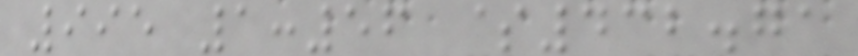995 1:56 $432.71
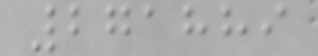271889
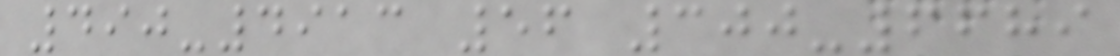490-4913 56 300-6689
